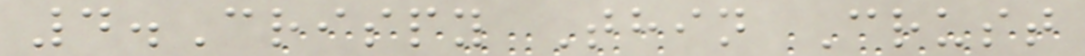4.Crispy Thin Crust
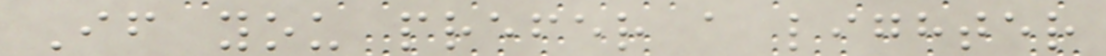If you prefer a lighter
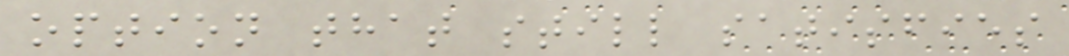option that still satisfies
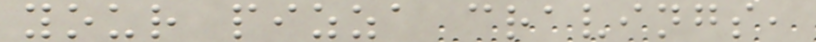your pizza cravings,
